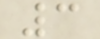3
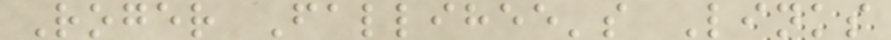Roger Fallihee's Links
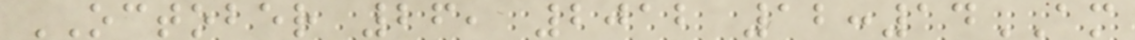OCTOBER 26, 2012 12:14AM
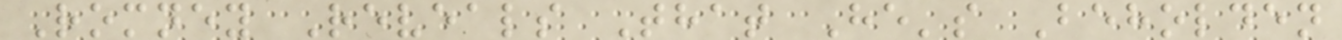Romney Reveals That He's Beholden
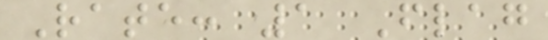Rate: 1 Flag
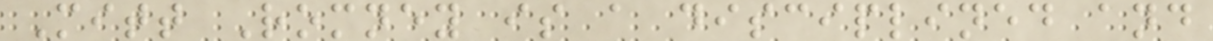Mitt Romney is a disciplined and
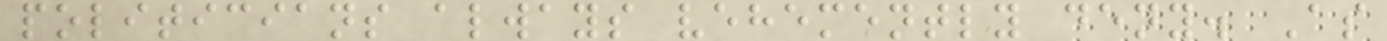politicians always vehemently deny. As
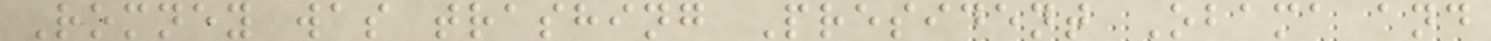Romney was trashing President Obama and
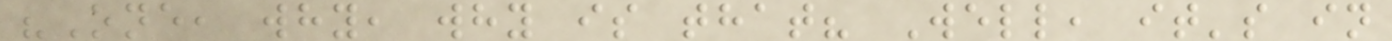"One, why, why is that? Well, it's in
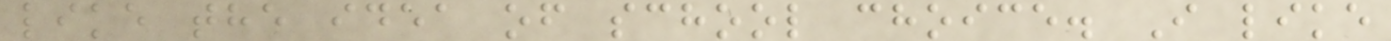like the idea of school choice. I like
